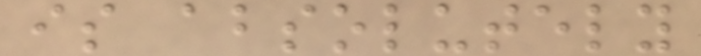is absolutely
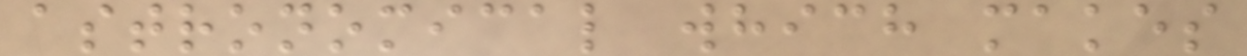astronomical which makes
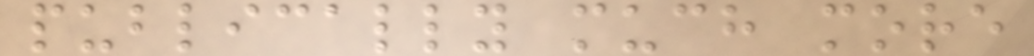publically much more
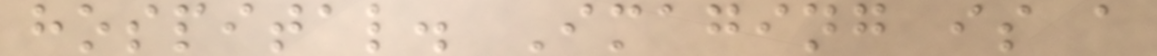hospital. Imaging is a
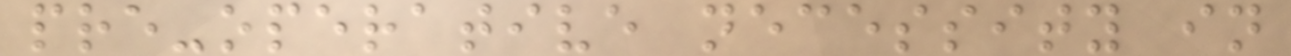pre-operative necessity in
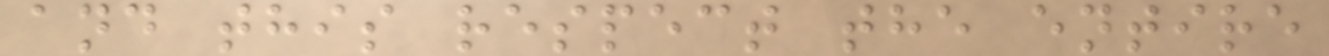and this respect the entire
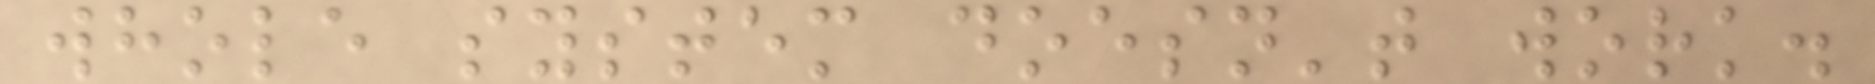whole system doesn't work.
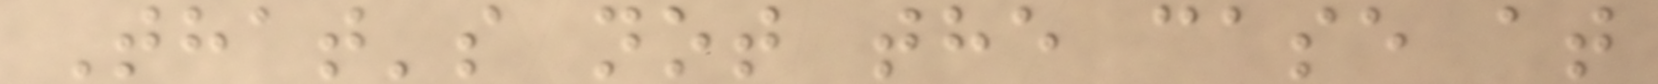That's not the case at
